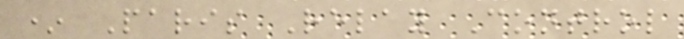* Paris Relay Control
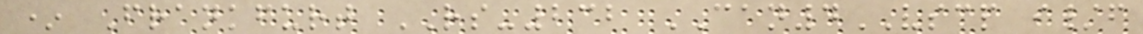* Frankfurt RS-232 CAN4VSCP i/f
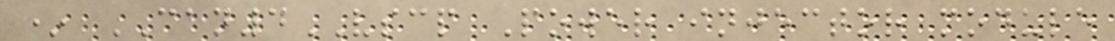* CAN4VSCP Power injector module
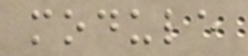module
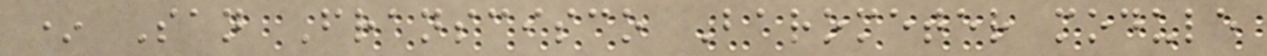* San Franscisco Barometer module
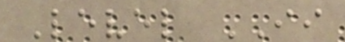Level II
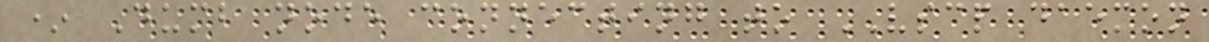* Dumb node connecting to VSCP daemon
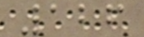126
